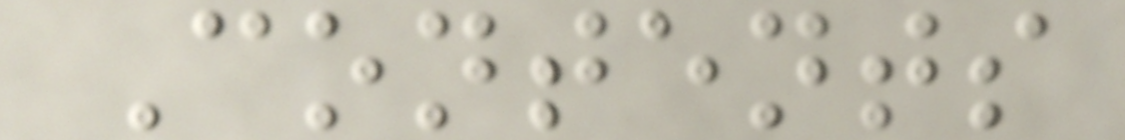Contents
